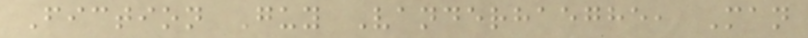Fiction Guy Vanderhaeghe, Man
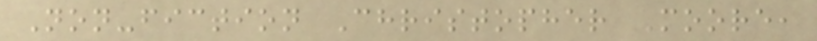Non-fiction Christopher Moore,
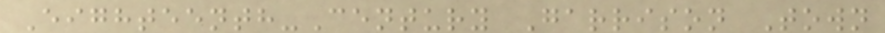Eighteenth-Century Garrison Town
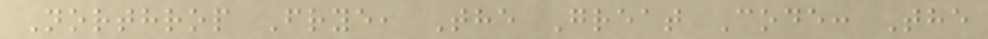Northrop Frye, The Great Code: The
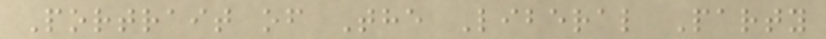Portrait of The Liberal Party
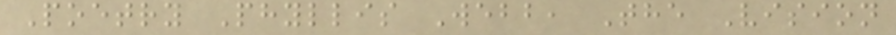Poetry Phyllis Webb, The Vision
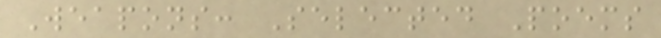Weapons: Selected Poems
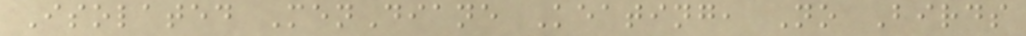Isolated MenDiane Keating, No Birds
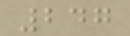247
